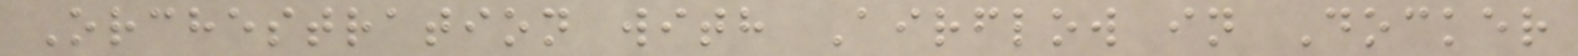Orchestration with Airflow in Docker
